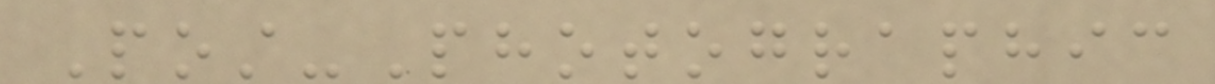Post-Photographic
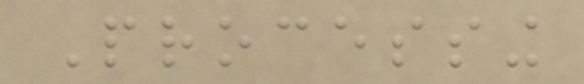Processing
